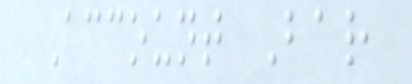Account Bar
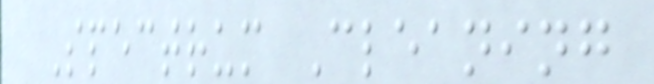Spectrum Cleaning
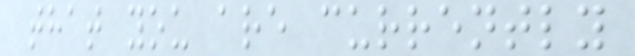that you are currently
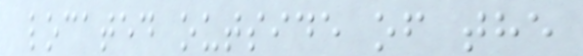located outside of the
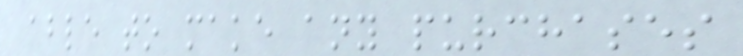able to make any purchases
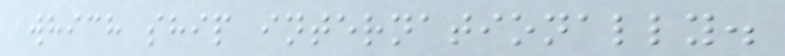which ship internationally.
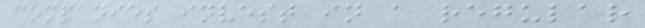companies invest in a regular
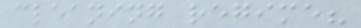cleaning regime?
